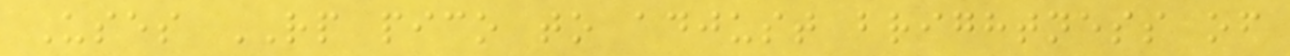Uses RP pico to adjust brightness of
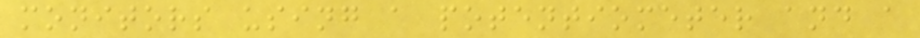monitors using a potentiometer and a
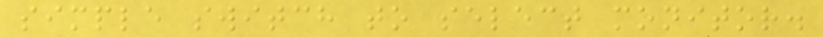simple switch to select monitor.
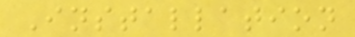Installation
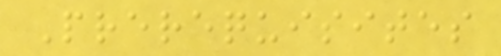Prerequisites
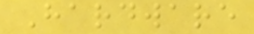Hardware
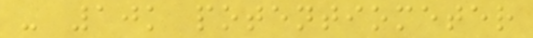- 10k potentiometer
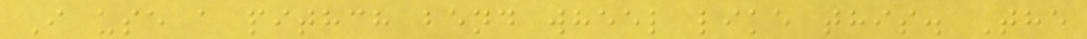I use a pithch bend wheel like this. The
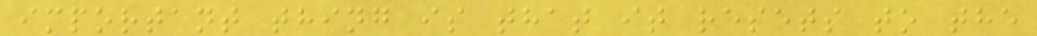important thing is that it resets to the
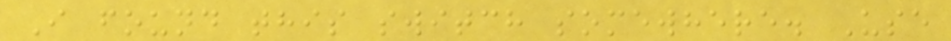I found this switch somewhere. Use
